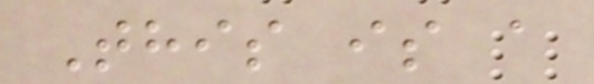This is a
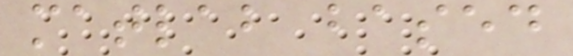matlab based
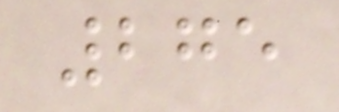275
